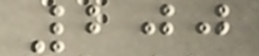200
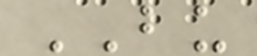BU
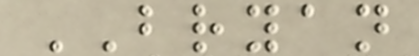BRYAN
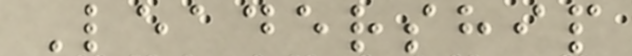Leadership
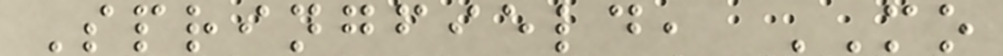Springfield, MO
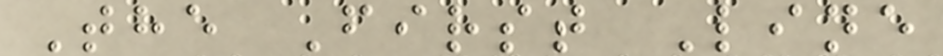The First Line
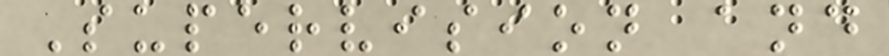Supervision and
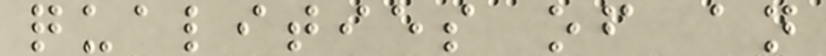qualities of an
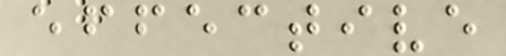effective
